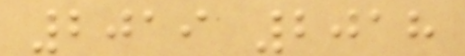2019 2018
